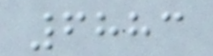6883
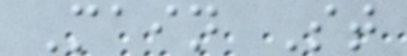Main St
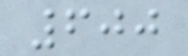600
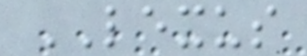LEXUS
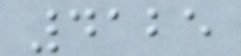4125
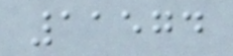11574
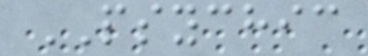PSYCHIC
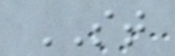ST
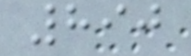890
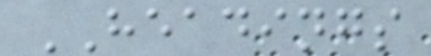HEADINGS
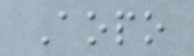Aopo
